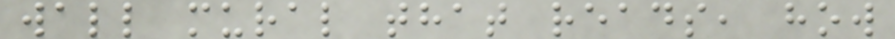wall mural that reads, how
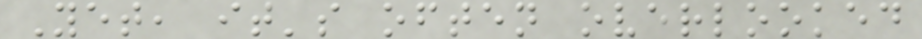Yet, it's often overlooked
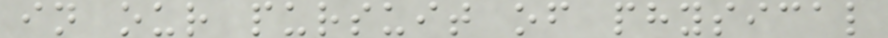in our pursuit of physical
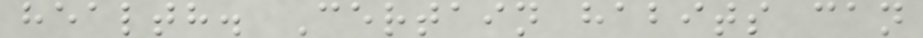health. Certain habits can
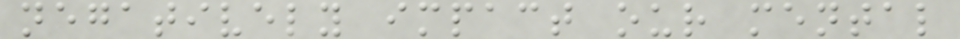negatively impact our mental
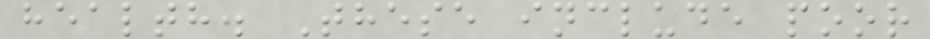health. These include poor
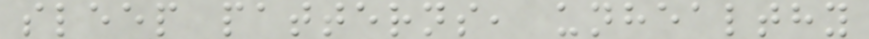sleep patterns, unhealthy
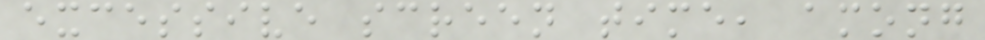excessive screen time, among
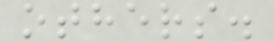others.
